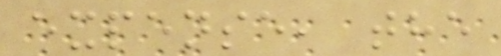expense, the
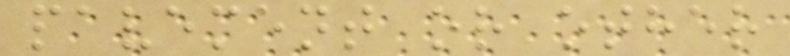pavement or other
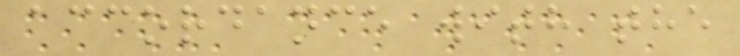accordance with the
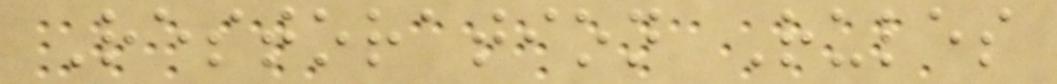Restoration Rules
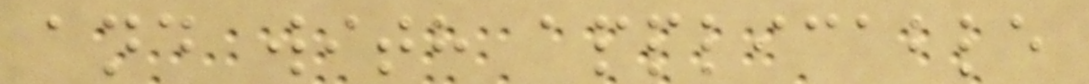and with applicable
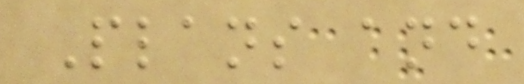Plans and
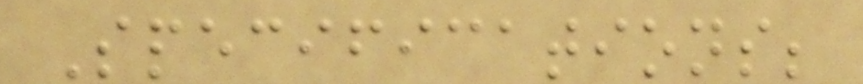Specifications;
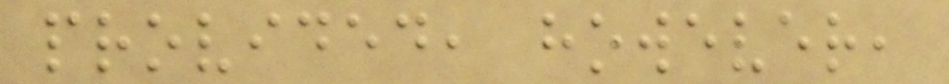provided, however,
